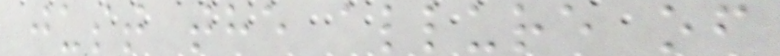just the allure of
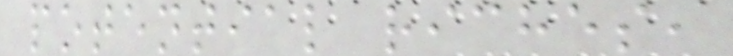potential riches,
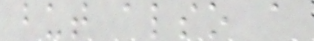but also a
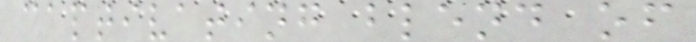captivating blend of
